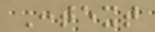Context
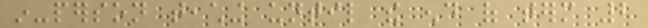in-person teaching until the end of term 2
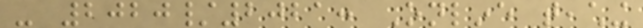- 2020/2021: Online teaching
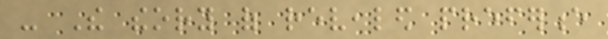- The theory of revealed preference
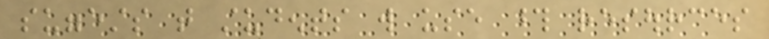suggests that students will use those resources
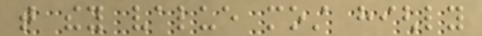that they value most highly
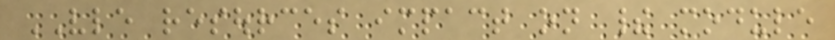VLE resources impact on their module
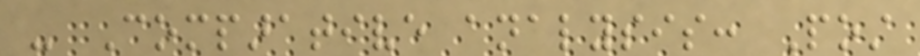- Comparative analysis: Post
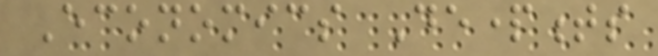Economics Departments
